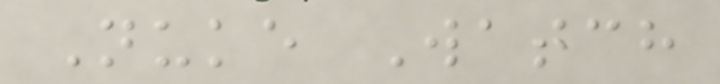Nuke Watch
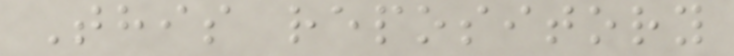This repository
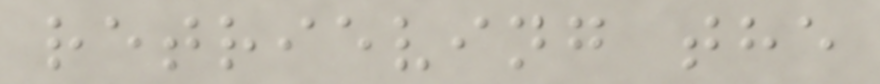retrieving the
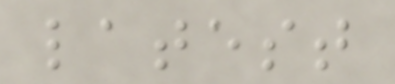latest
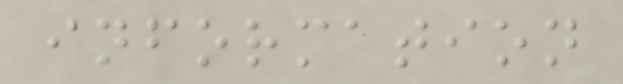information
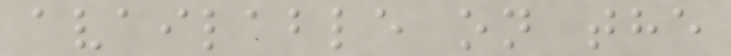available on the
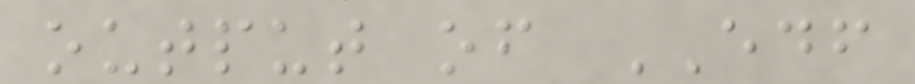output of EDF
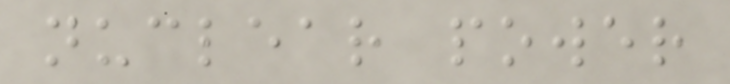nuclear power
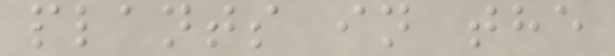plants in the
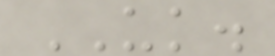UK.
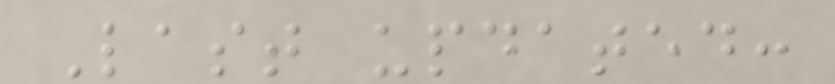Last updated:
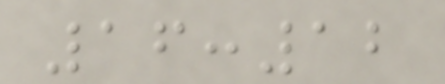16:12
